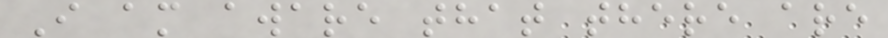I am aware that there are
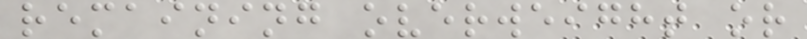remaining overweight or
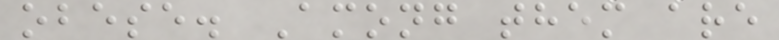obese. Among them are
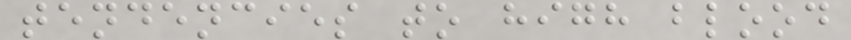tendencies to high blood
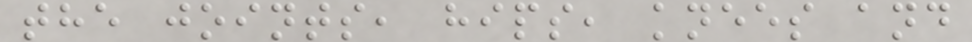the joints, hips, knees and
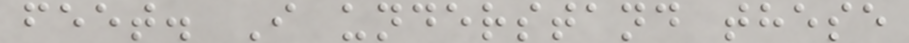feet. I understand these
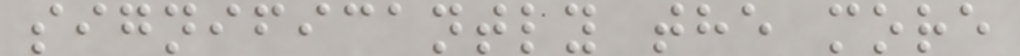significantly the more
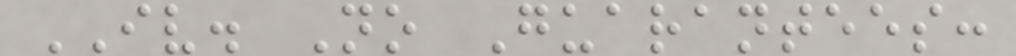IV. No Guarantees:
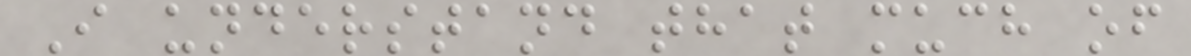I understand that much of
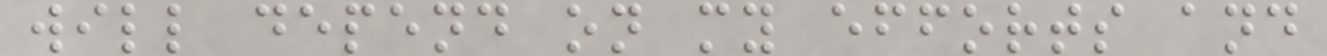will depend on my efforts and
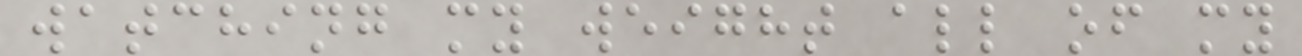watching my weight all of my
